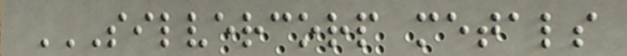SILVERCORP METALS
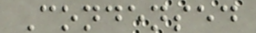Condensed
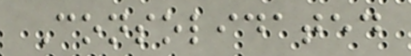Consolidated
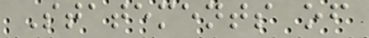Statements of
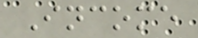Income
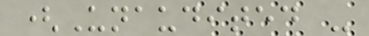(Unaudited -
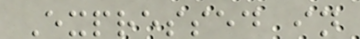Expressed in
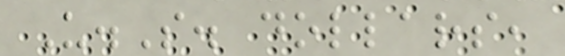U.S. dollars,
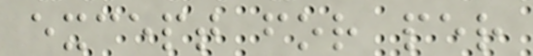except for per
